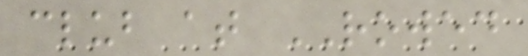club at ROWED
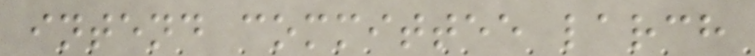intend committee larch
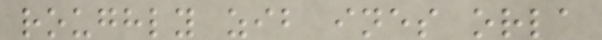roughly zib ines orla
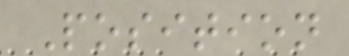Position
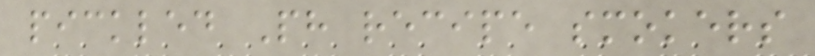pickled Ph recipe smokers
